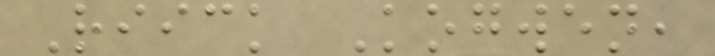Riick Kogwen,
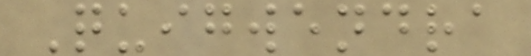Quigwendra
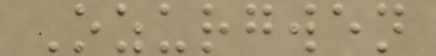Ozurgwen
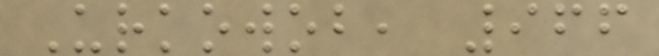Urkowob, 966
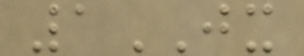1JX
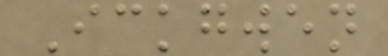Ickgwen
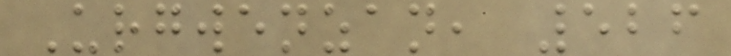Urgwenzan, 526
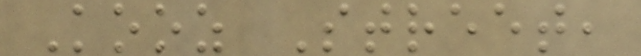Kooz Street,
